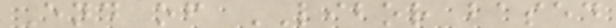End of LIBOR based
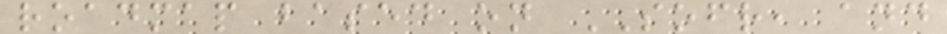roadmap based on SOFR, and
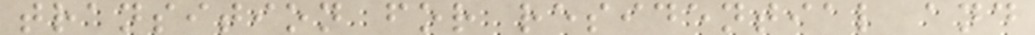transition for residential and
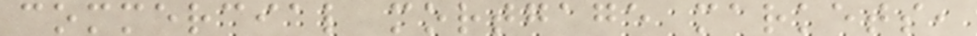commercial mortgage markets,
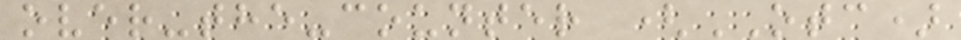over-the-counter (OTC)
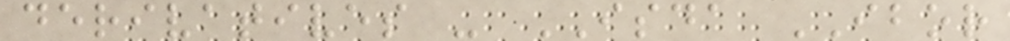derivatives - ISDA IBOR
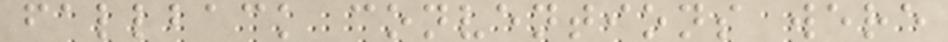fallback conventions were
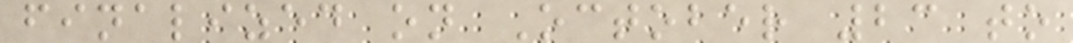finalized on October 23 to
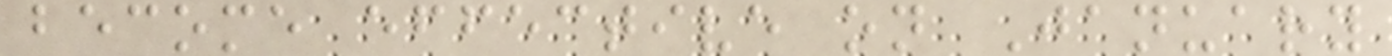become effective on January
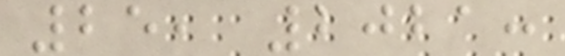25, 2021:
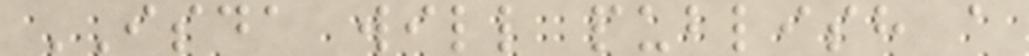ISDA will publish a
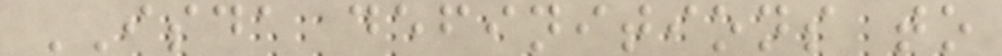ISDA definitions to
